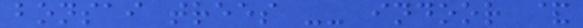bonsai trees -- indoor &
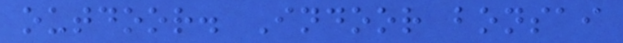outdoor. Indoor bonsai
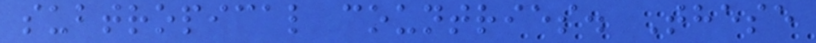subtropical countries. These
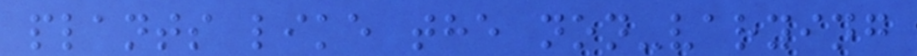plants like the non-varying
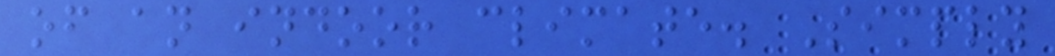of an indoor climate. Simply
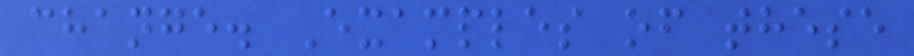change. Examples of these
